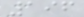196
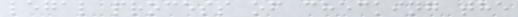legal process of checking the
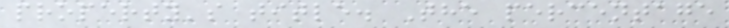property's title. The percentage
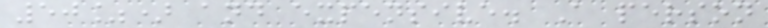50%) and expensive. A person
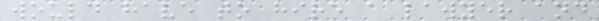would have to hire a lawyer and
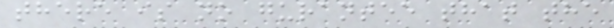there is no gurantee that the
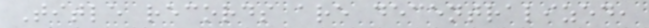Title records are decentralized,
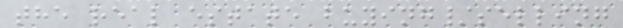the real estate buying/selling
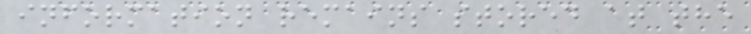information remains stored at the
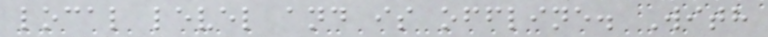local level and is offline. With
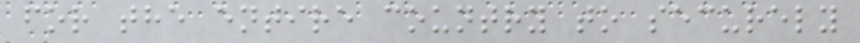for the entire country to securely
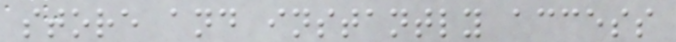store and instantly access
